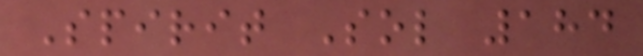Spirit Sol 184
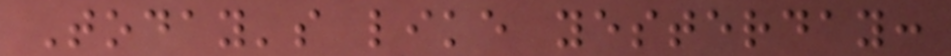Today's like yesterday:
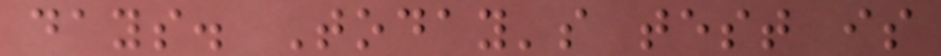days. Today's test is
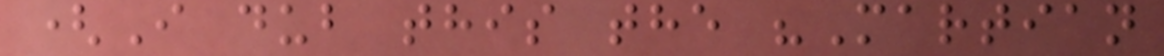(I dub this the "Martian
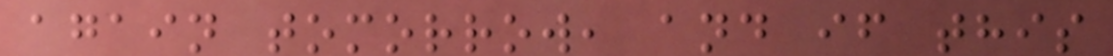again tomorrow, and if this
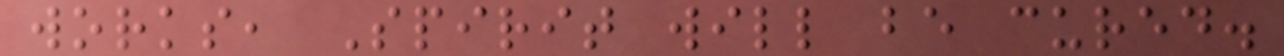works, Spirit will be cured.
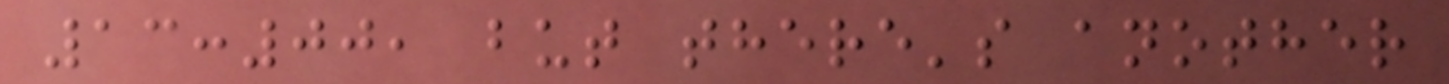13:00, but there's another
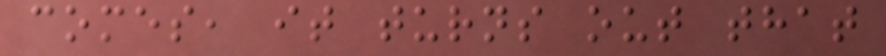comes, it turns out that
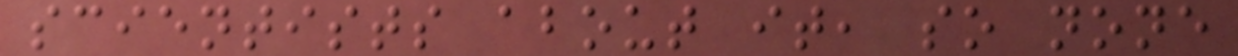scientists about it, so none
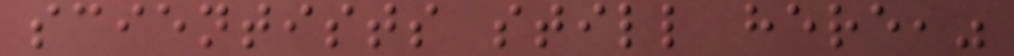scientists still here,"
